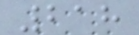218
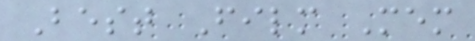Best Film Mem
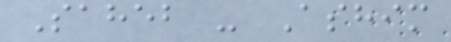Saheb - Ashim
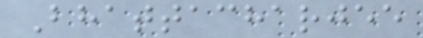Bhattacharjee
